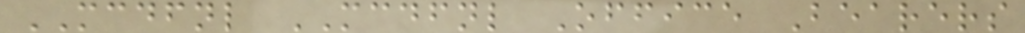MCDFNL MCDFNL Office Bearers
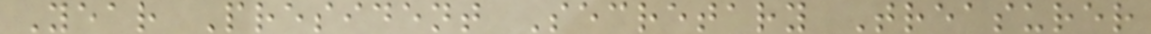Year President Secretary Treasurer
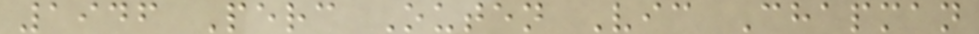1946 Perc Outen Vic Chapman
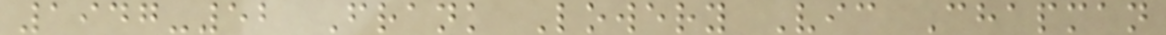1947-52 Frank Lowery Vic Chapman
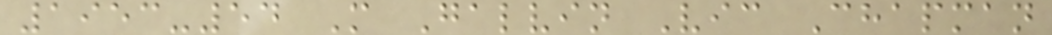1953-54 M Galvin Vic Chapman
